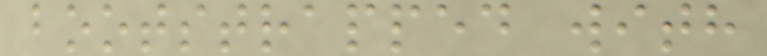bootstrapped with
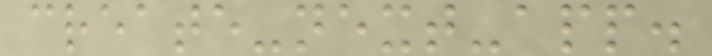create-next-app.
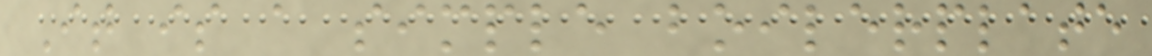It is a simple boilerplate
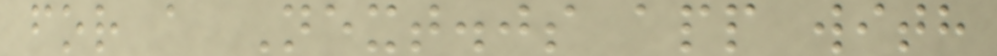for a Next.js app with
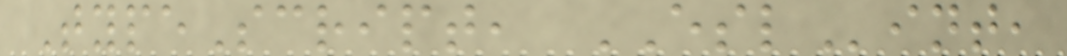TypeScript, ESLint,
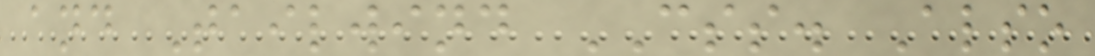and Tailwind CSS. Also
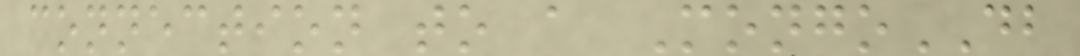connection to a MongoDB
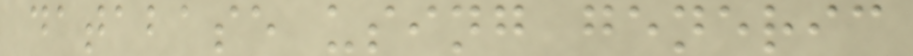database using generic
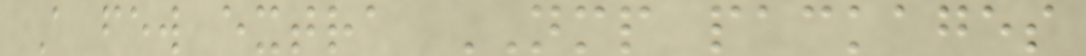A few extra NMP packages
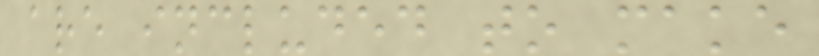are included to make
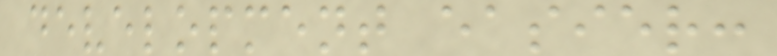development easier:
